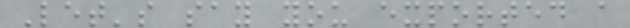Let's say you exported a
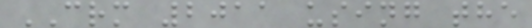CRM 2011 using the
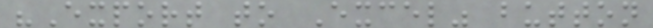"Export to Excel" button
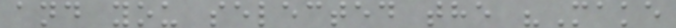and you selected the "Make
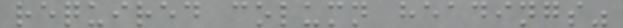required column headings"
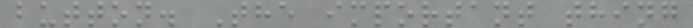button. The important thing
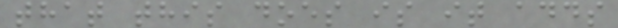that this does is it adds
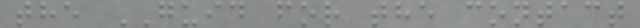the GUID for the contact
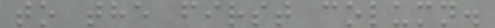to the first column.
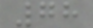78
